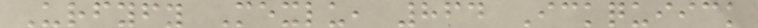Urfyfy Mexlu, 864 Ickquiick
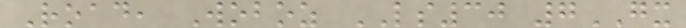Road, Woboz LS30 7GX
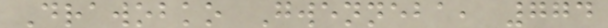Drawobko Gwenneba, 774
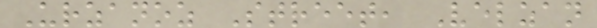Urzanoz Street, Velzan
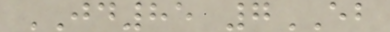JD85 7EB
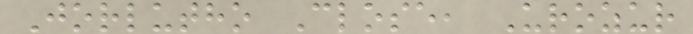Jorlutho Close, Urozur
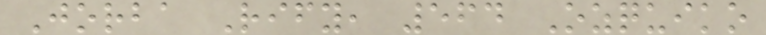Jorba Rify, 564 Ozquiko
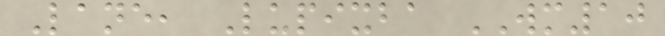Lane, Lupixba WM10
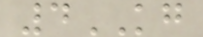4KG
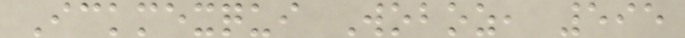Ickmexqui Woboz, 595
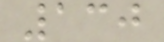130
